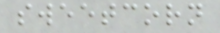sweetcorn
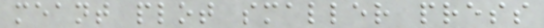meant plot smaller press
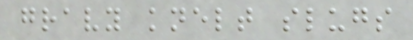gravy knelt slugs
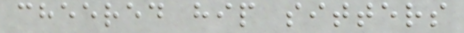cheered hip sitters
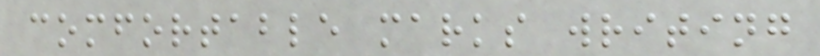comfortable marks writing
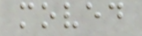moved
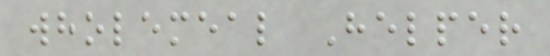wholemeal Helper
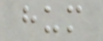hum
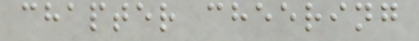chapter cheering
